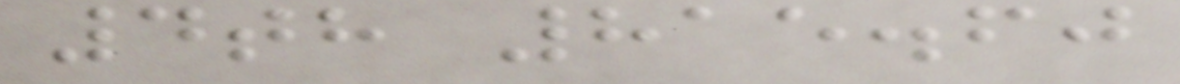4th 815.60
